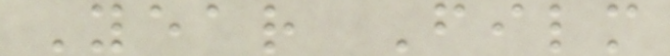Year Film
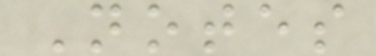Notes
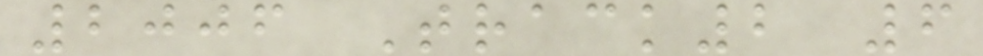2006 Track2 6
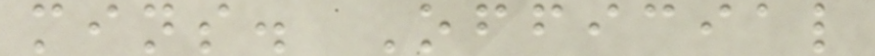mins. Official
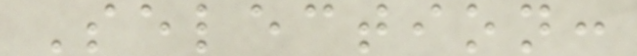Selection:
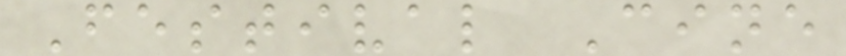Festival Cine
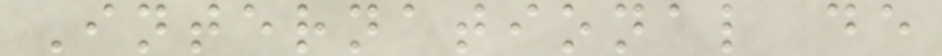International de
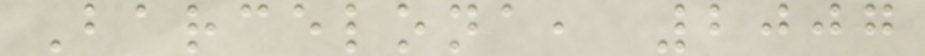Barcelona, 2007
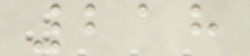218
